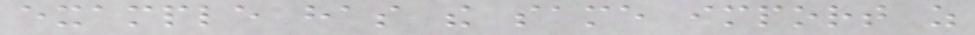example has the same import as
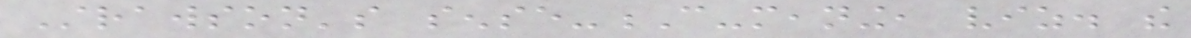Strawson's sense-C-meaning, viz. the
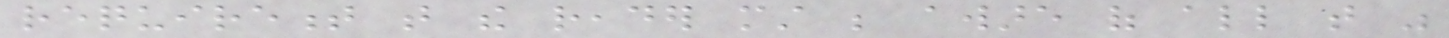requirement that the reader must be aware of all that was
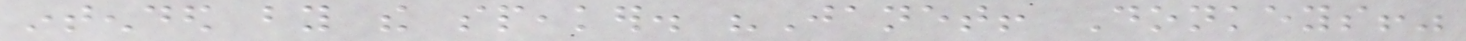intended by the speaker. "Janet! Donkeys!"
